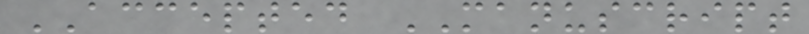ACCEPTED MANUSCRIPT
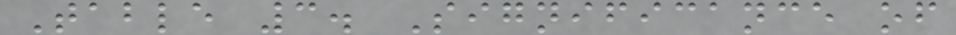Table 3. Significance of
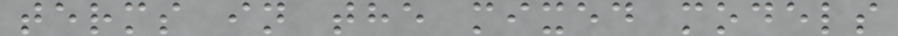terms in the mixed models
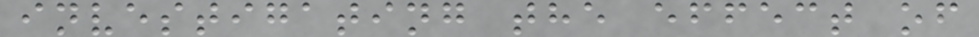investigating the effect of
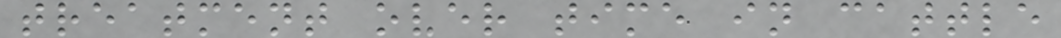treatment over time in cattle
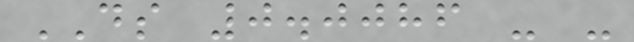DS 0.0086 - -
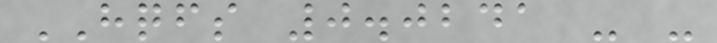HQFS 0.0241 - -
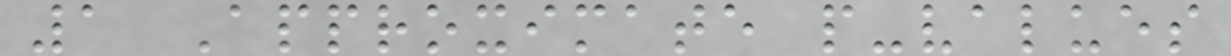1 Approximate p-values
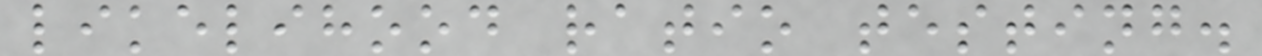likelihood ratio testing.
